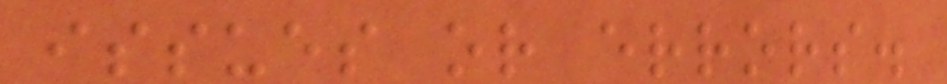issues or errors.
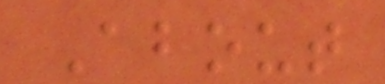About
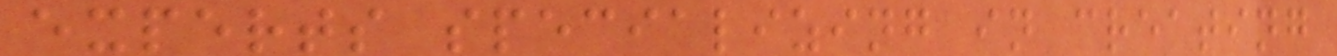experts specializing in creating
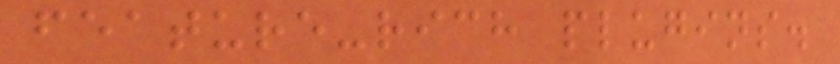feature-rich plugins.
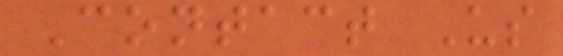Contact Us
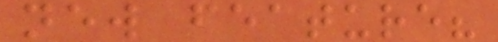new feature?
